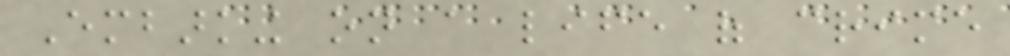Embarking on a life of crime
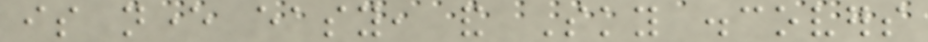is never easy, and Sky discovers
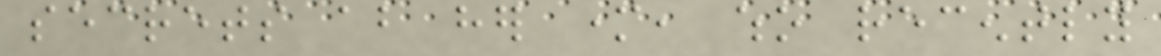secrets about her mother, who recently
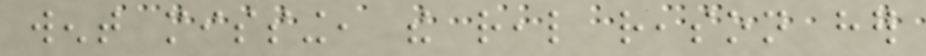went missing, the real reason her
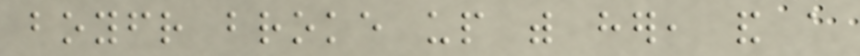boyfriend broke up with her, and a
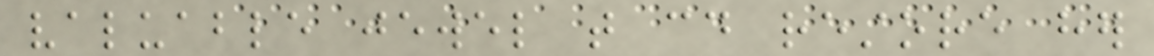valuable jewel that could restore her
